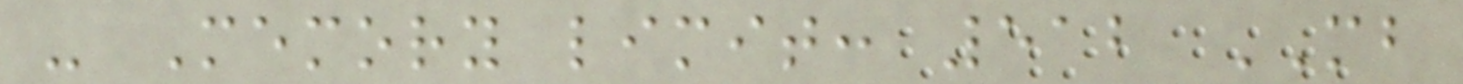- Memory limit: 512 MB
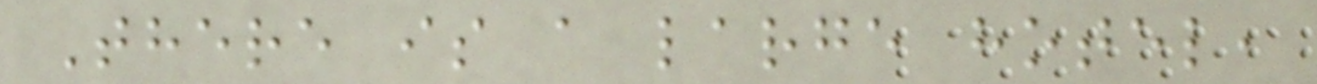There is a large hotel,
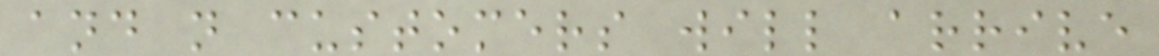and n customers will arrive
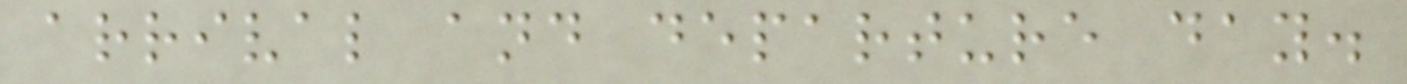arrival and departure day.
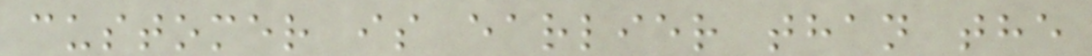customer is earlier than the
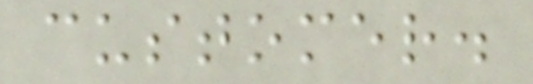customer.
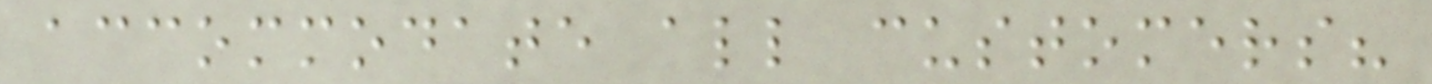accommodate all customers?
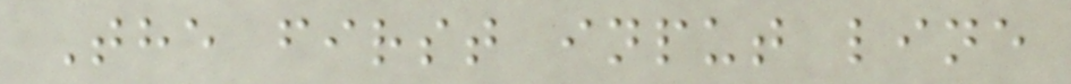The first input line
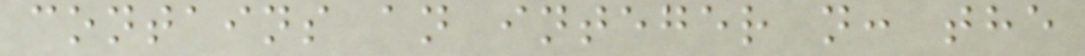contains an integer n: the
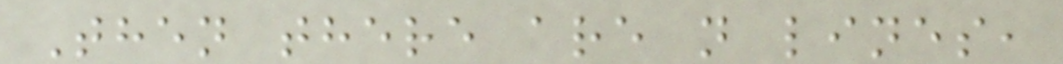Then there are n lines,
